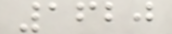1620
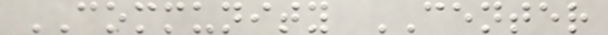COMMUNITY CENTER
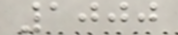1000
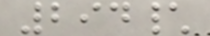294\
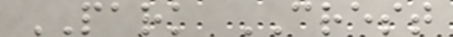PARK CREST
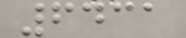6431
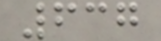637
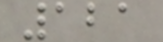121
